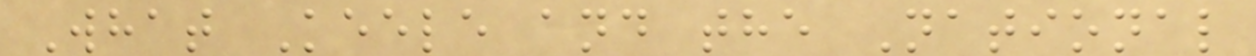What Keele and the National
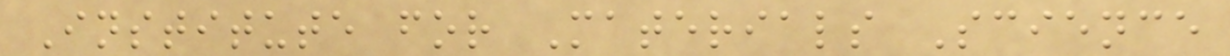Institute for Materials Science
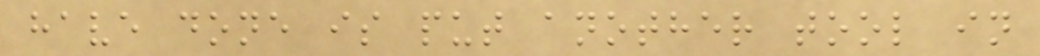have done is put another tool in
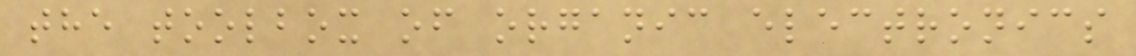the toolbox of organic electronics
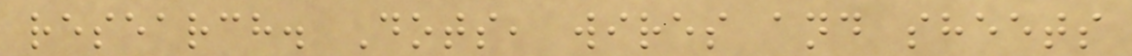research. Dots, wires and sheets
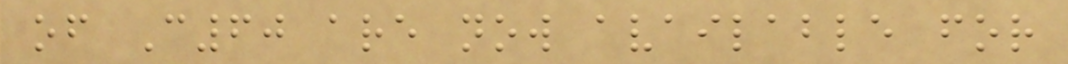of C60 are now available for
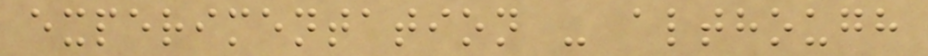experimentation - although
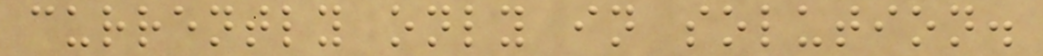currently only in solution.
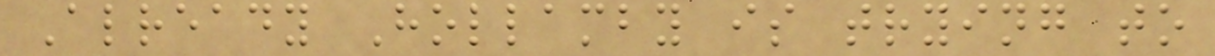Already Hollamby is trying to
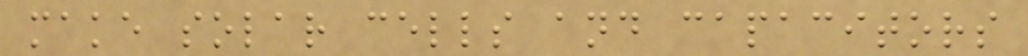make solar cells and capacitors
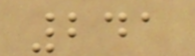241
